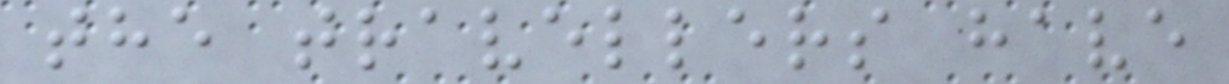the travellers have
